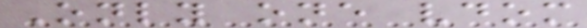Only one vdom
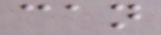can
